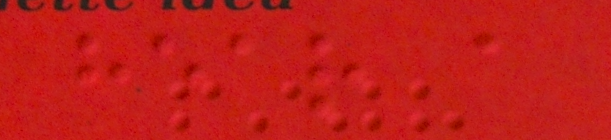hear a
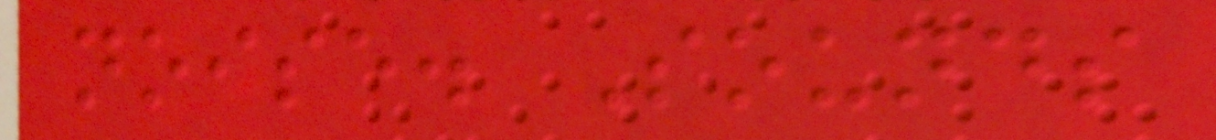noise. Sounds
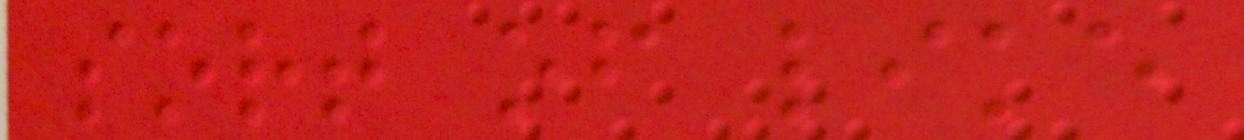sort of like
